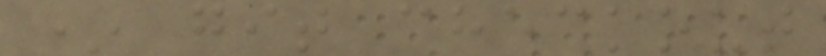* git checkout
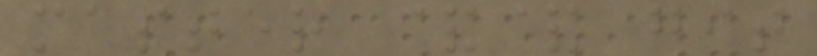master && git
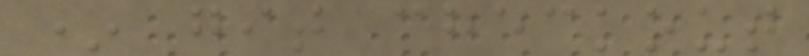* git checkout
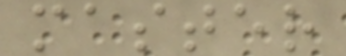master
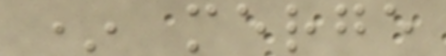* merge
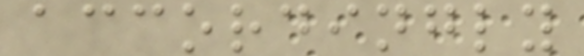accordingly
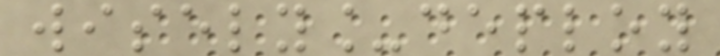wisely_deploy
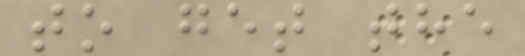to get the
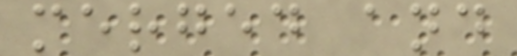merged and
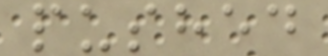pushed
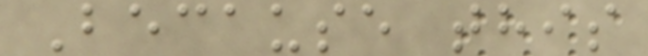Because this
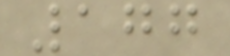177
